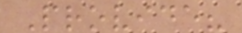Provide?
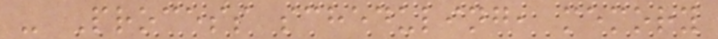- Process scheduling, memory
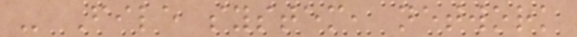- File system, network
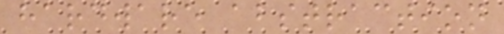hardware abstraction
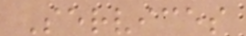Services
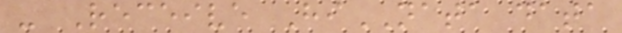- Receive HiNATA data
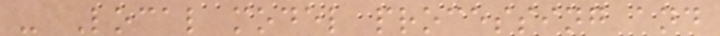- Local model processing and
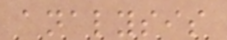analysis
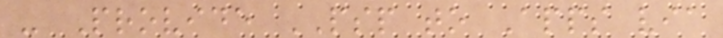- Provide PSP to Apps via
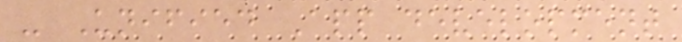- Unified App development
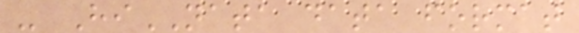- HiNATA data format
